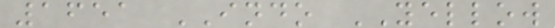1651 INDO YELLOW
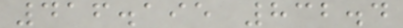416.195 832.4
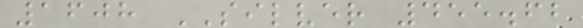1608 SILVER 455.62
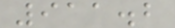911.2
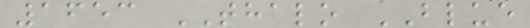1653 THALO BLUE
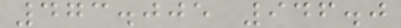473.005 946.0
